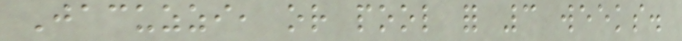Jacuzzi, or pool for 3 weeks.
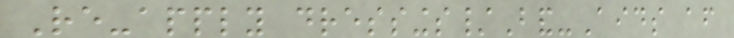Re-apply dressings/Band-Aids after
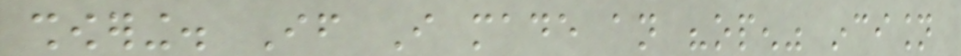showering. If I made an "open" incision
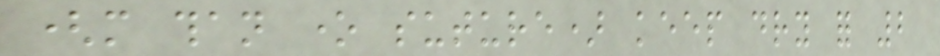(more than one suture) keep dry for 2
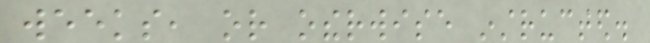weeks, or otherwise instructed.
